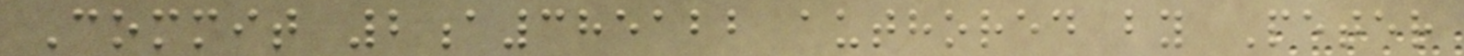Commit 2a385122 authored by Peter
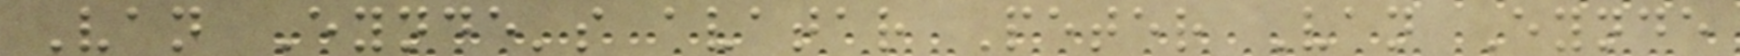Van Eynde's avatar Peter Van Eynde
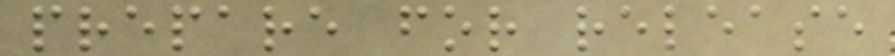prepare for release
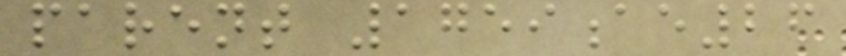parent 1759ae26
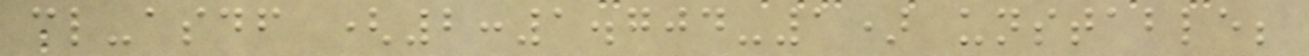cl-asdf (2:1.704-1) unstable;
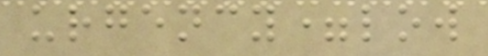urgency=low
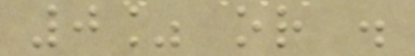0% or .
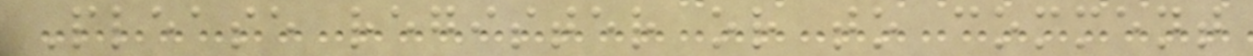Please register or to comment
